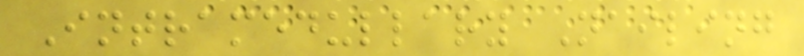Intramedullary Nailing
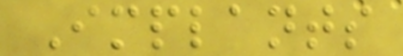Implants
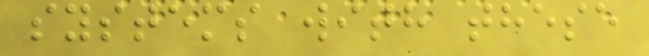systems with these
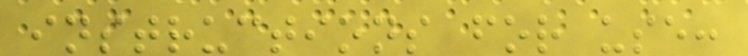instructions for use:
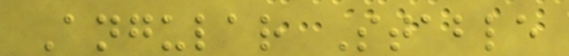Angular Stable
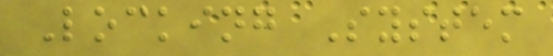Locking System
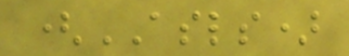(ASLS)
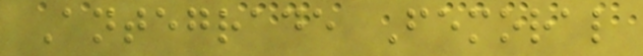Antegrade Femoral
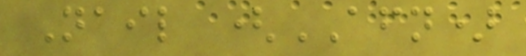Nail (AFN)
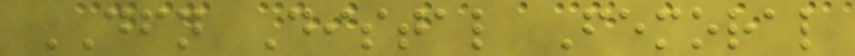DFN Distal Femoral
